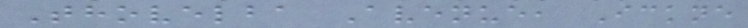Thovelba Avenue, Ickne
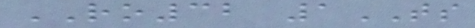RO32 1TS
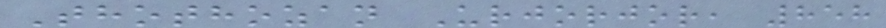Thothozan Urjorjor, 858
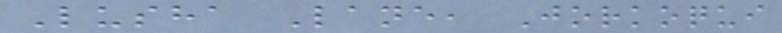Lusha Lane, Jorkoqui
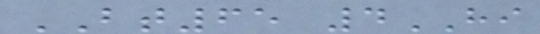BT65 4HI
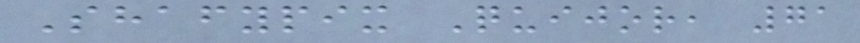Shafypix Quijor, 71
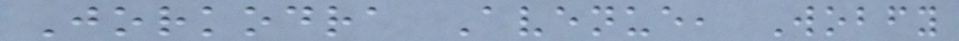Jorkodra Avenue, Wobfy
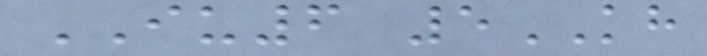IU6 5KH
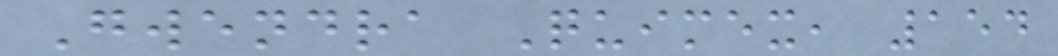Gwendra Quimex, 154
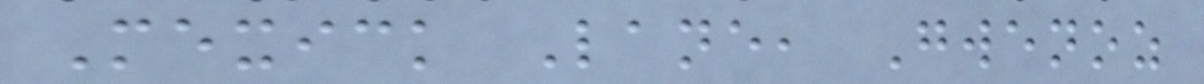Mexick Lane, Gwenoz
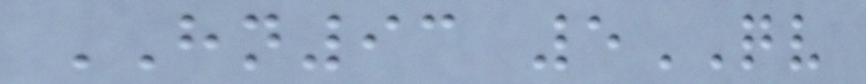HN93 5QV
